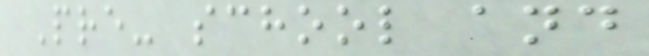Pre- school and
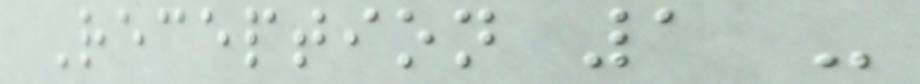Reception 1 -
